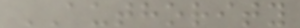AUTHORITY
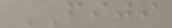FIJI
